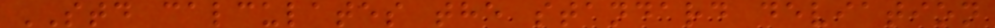STD calculates the standard deviation
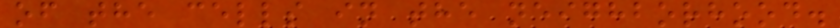of the cells in the neighborhood.
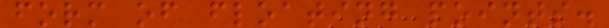form of floating points.
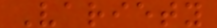Variety
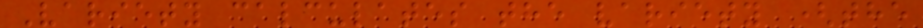Variety calculates the variety (the
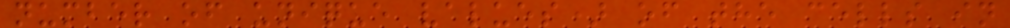number of unique values) of the cells in
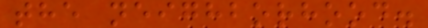the neighborhood.
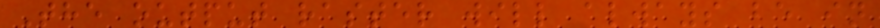The output raster will always be in
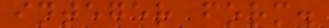integer form.
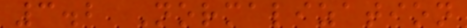3.2 Normalization
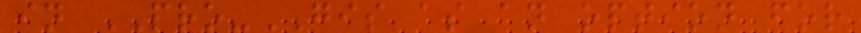in PRO-GIS as an option for
